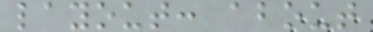layout: about
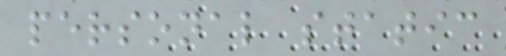personal static
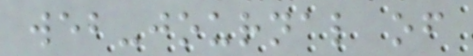web-journal of
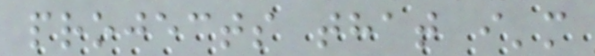projects that i'm
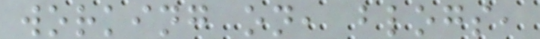working on, blogs,
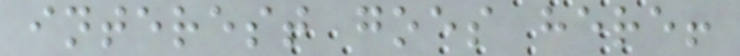interest goes here!
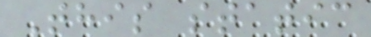This static
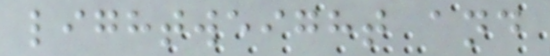lightweight and
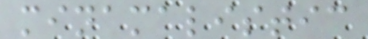minamalistic
